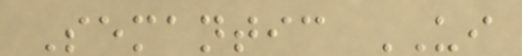Semantic UI
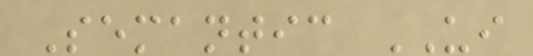Semantic UI
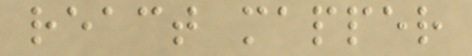react mapper
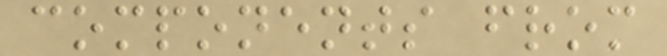components from
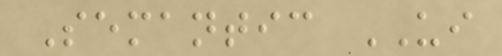Semantic UI
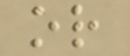or
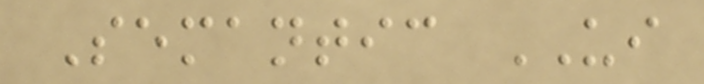Semantic UI
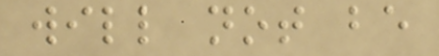will not be
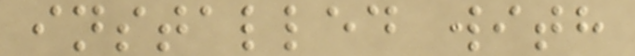installed with
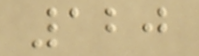120
